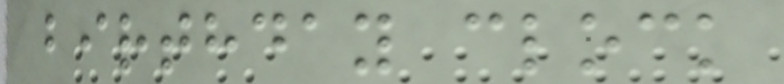birthday clock
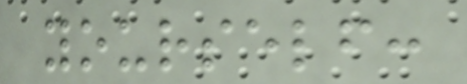yourself:
